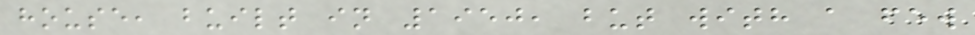house, built in 1950, but with a few
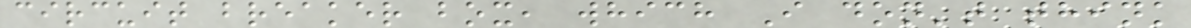circuit breaker box, which I don't think
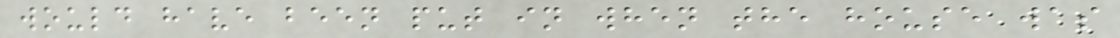would have been put in when the house was
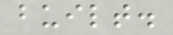built.
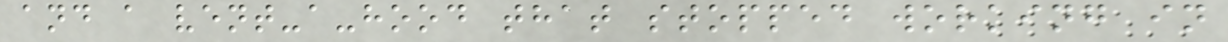and a vent-a-hood that stopped working in
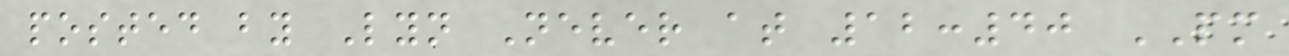posted by Lyn Never at 12:40 PM
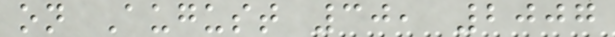on August 30, 2007
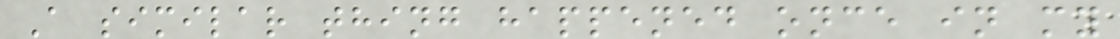A similar thing happened once in my
